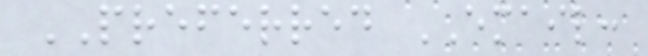PREFERRED EMAIL:
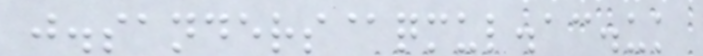j.sanders@qmul.ac.uk
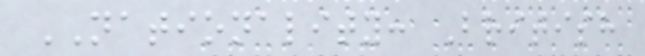NATIONALITY: British
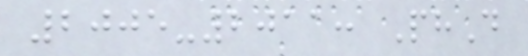2005-2011: PhD
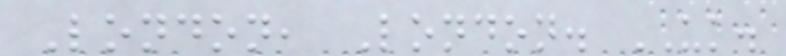London, London. UK.
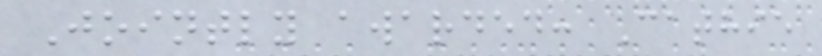Jointly awarded: Cathie
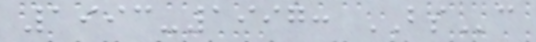1993-1997: BSc
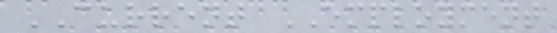CURRENT EMPLOYMENT
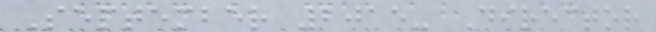September 2015- Director
